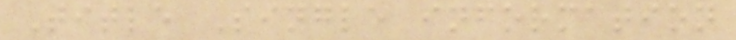Title Single information
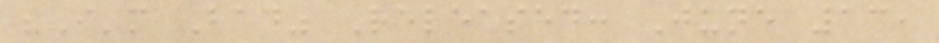"I'm Bad" Released: June 13,
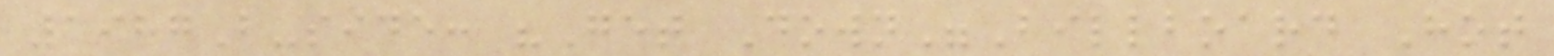1987B-side: "Get Down"Billboard Hot
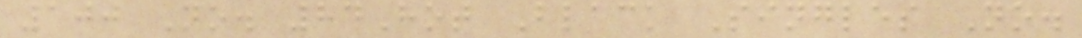100 No. 84Hot Black Singles No.
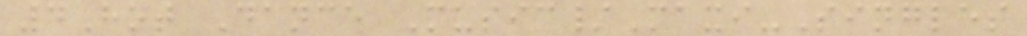4Hot Dance Music/Maxi-Singles
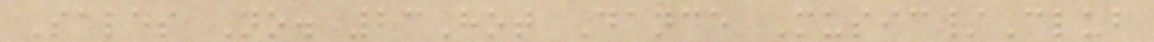Sales No. 23Hot Dance Music/Club
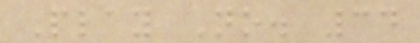Play No. 34
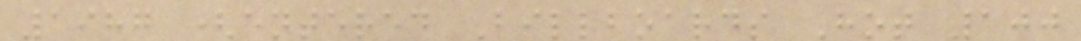1987 (entered Billboards Hot 100
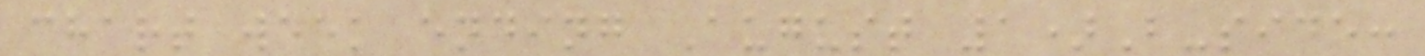chart week ending August 1)B-side:
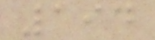194
